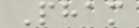Pham
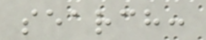search:
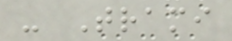- Trami
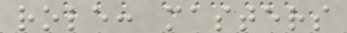role: masters
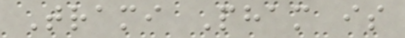Trami Pham is
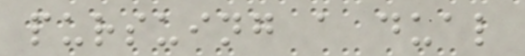pursuing a dual
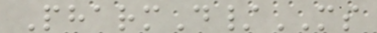PharmD/MS
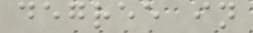degree in
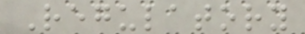Regulatory
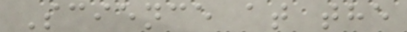Science at the
